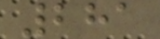281
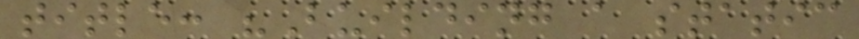title: "Building a static
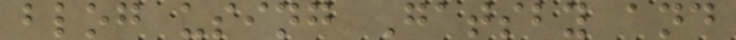blog using Gatsby and
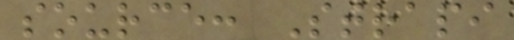source: Strapi
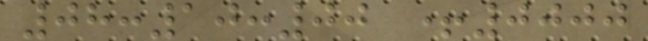08:10:00 +0000
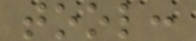tool:
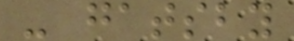- gatsby
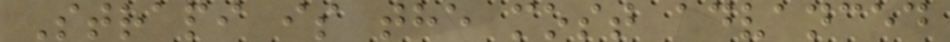Strapi is the most advanced
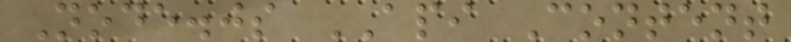Node.js API Content
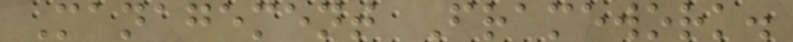Management Framework.
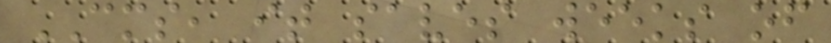CMS, it saves weeks of
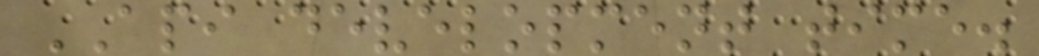API development time.
